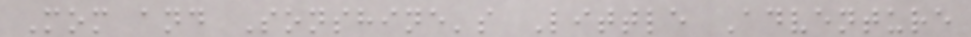Mom and Sonshine's Little Adventure
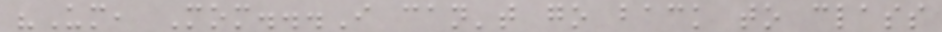"Um, Mom...I can't go back to class
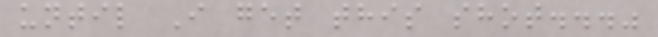until I get this shot..."
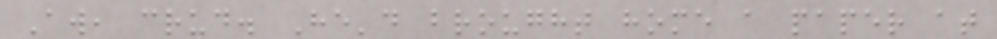Aw, crud. He'd brought home a paper at
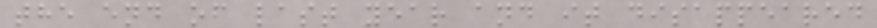the end of last year and it disappeared
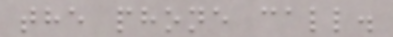the phone call.
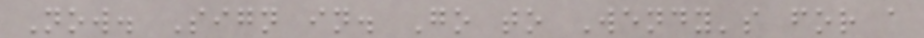Now. Sign in. Go to Wendy's for a
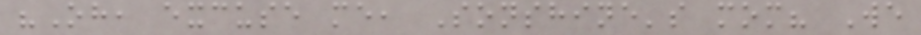"Oh, excuse me, Sonshine's mom? We
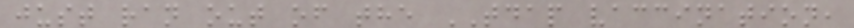just ran out of the TDAP vaccination,
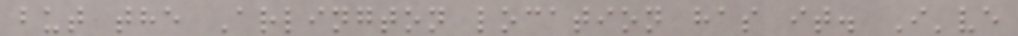but the Arlington location has it. I've
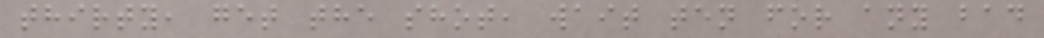thirty, get the shot, wait ten for any bad
